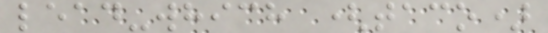lead-which (taco)
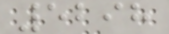5298
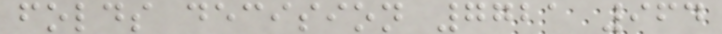folds decision 7721 964
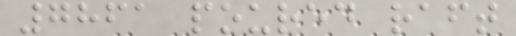7861 poured raft
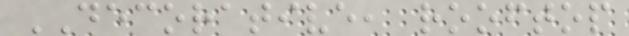DECORATIVE, rooftop
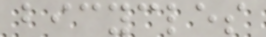bicycles
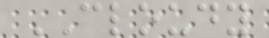CLOUDY
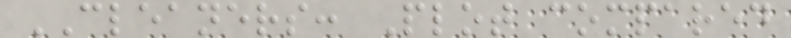CLEANERS: Plot compared
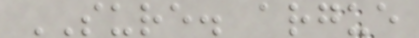SURE. argue
